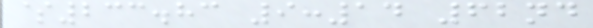$233.83 9:14 62nd
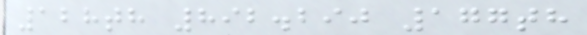128th 892.290 177th
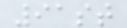91st
